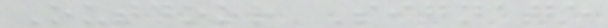Outdoor Signage
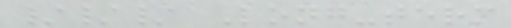/// Long-term
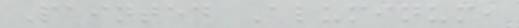Painted Aluminum,
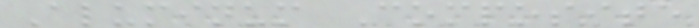Aluminum Composite
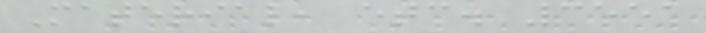Material, etc. 3551
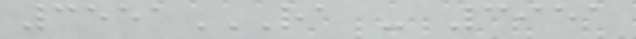3551RA - 3951
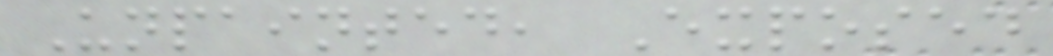Unpainted, Exposed
